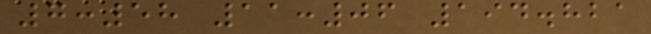7:58 11:06 194.821
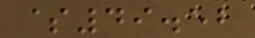$49.52
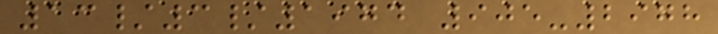13/3/1974 905-2978
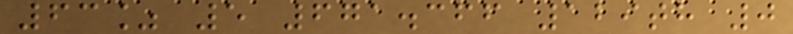63% 5 671.366 129th 0
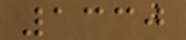1330
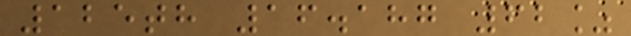125th 16.187 62%
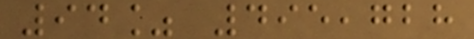94% 495,728
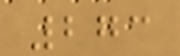273
